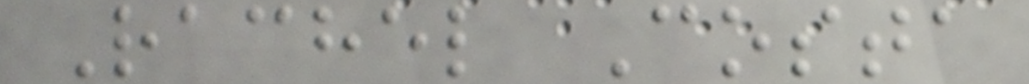Rachel Costa
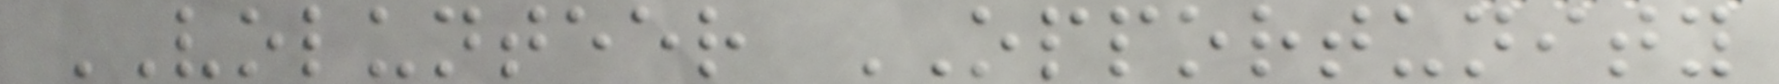VOLUNTEER OPPORTUNITY
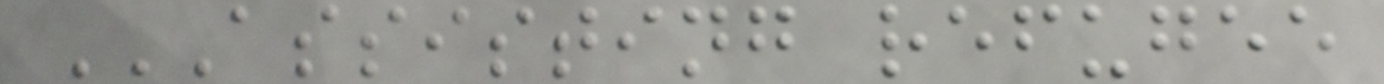ASSISTING REFUGEE
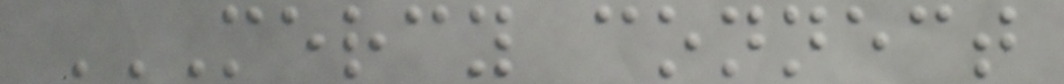MERCY CONNECT
